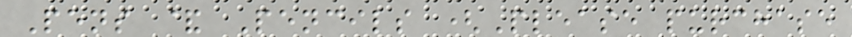Pens & Pencils (Please purchase
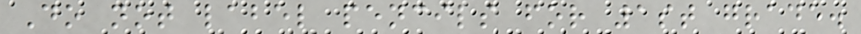Do not label pencils for 1st grade.
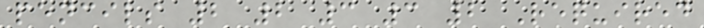pencils 2 2 3 3 2 Required
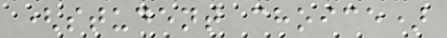(student choice)
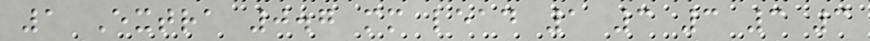1 Extra 0.7 mm lead 1 3 3 3 3
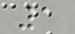1
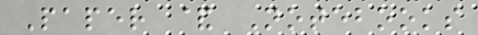Paper & Notebooks
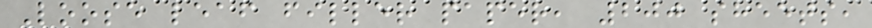Loose leaf filler paper, 200 sheets,
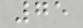75
